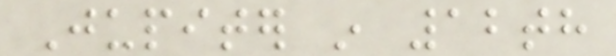Jupiter in 12th
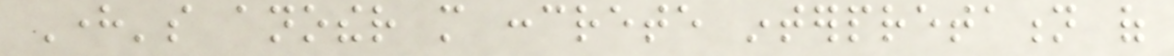Here's another more concrete interpretation of
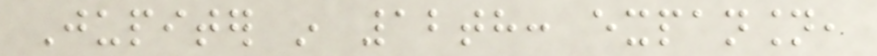Jupiter in 12th: expansion,
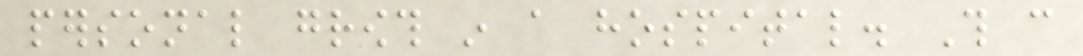personal growth in a hospital. This can
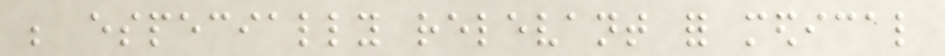be especially relevant for medical
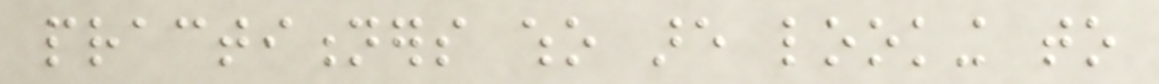practitioners who are looking to
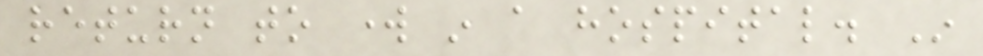return to work in a hospital. In
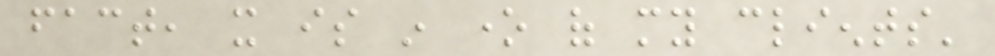fact, it is in one of my clients'
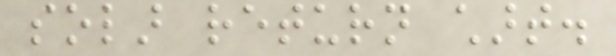solar return chart.
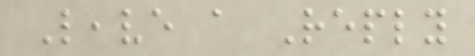Leave a Reply
